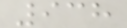938
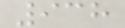938
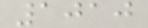1010
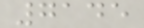7145
